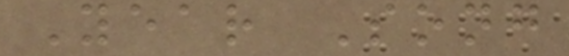Year Song
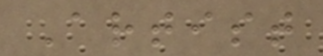Artist
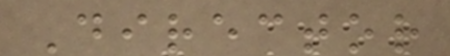Director
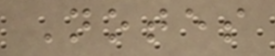Notes
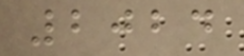2024
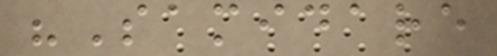"Samidare
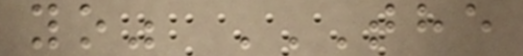yo" THE
